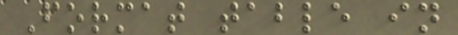Format table in
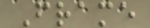Frame
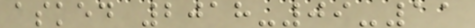asked 2018-09-11
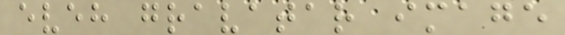eveh gravatar image
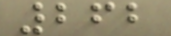262
